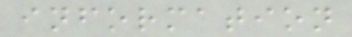information
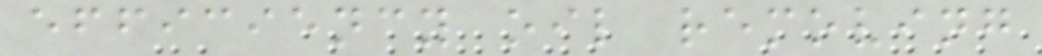efficiency oil removing
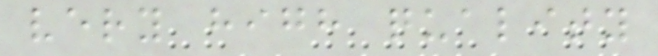very high quality
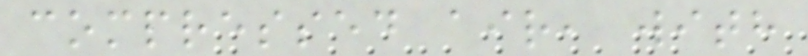compressed air, with
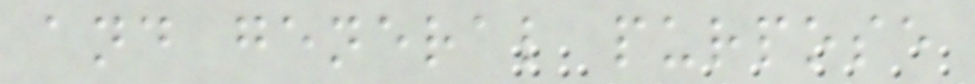and general purpose
